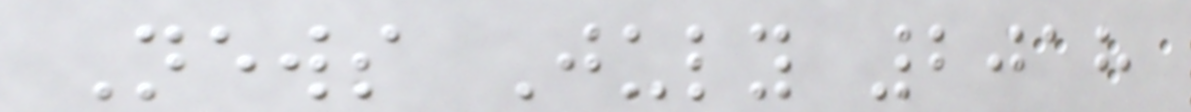News July 2018
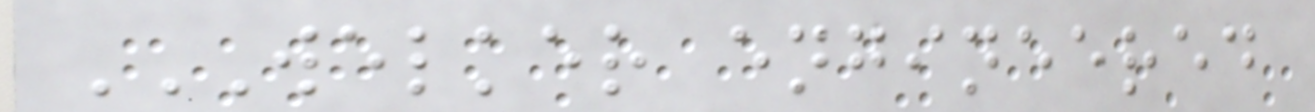WELKER ENGINEERED
